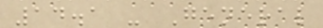14.1 - General
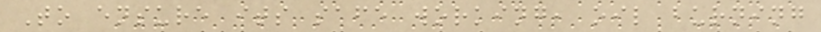To ensure its safe working, oil burning
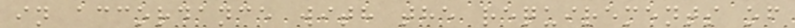in accordance with the requirements of
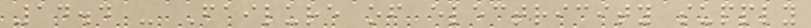14.4 - Failure of electricity supply
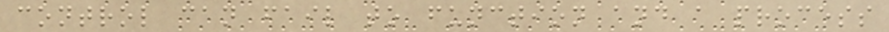control can fail to function and a process
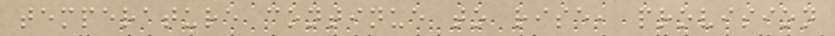temperature continue to rise, provision
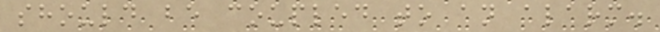should be coupled to an alarm.
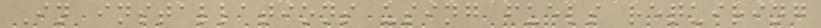In installations using fuels requiring
